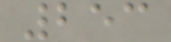253
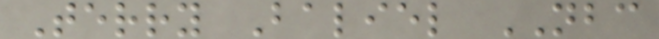Terry Baliel NBC
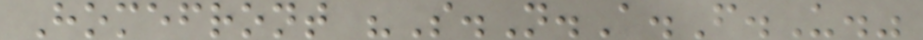Homefront "S.N.A.F.U."
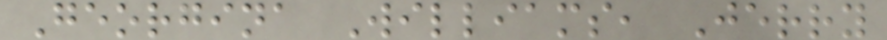Georgina Williams, Jerry
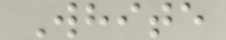White
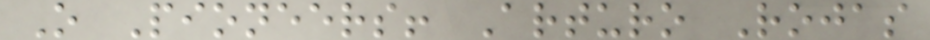O Pioneers! Arturo Rojas
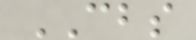CBS
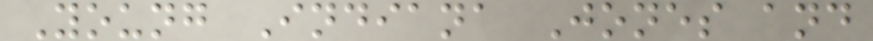Young Indiana Jones and
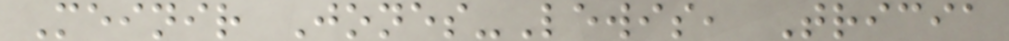Meinir Jones-Lewis, Tricia
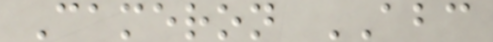Cameron ABC
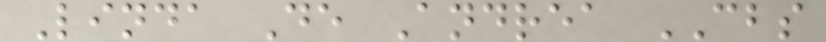Linda De Andrea CBS
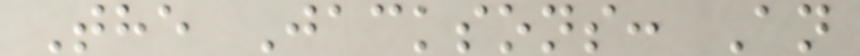The Jacksons: An
